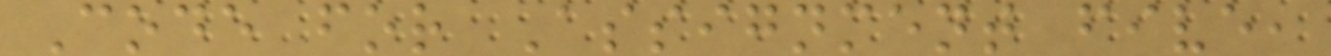Code for Assignment five,
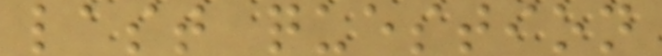last question
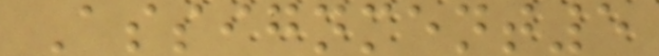Assignment5
